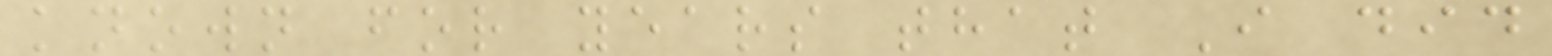known for years that I did
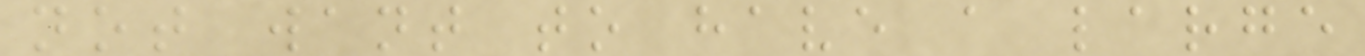not want to have a large
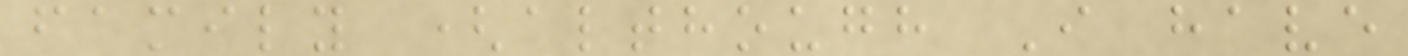family (although I have
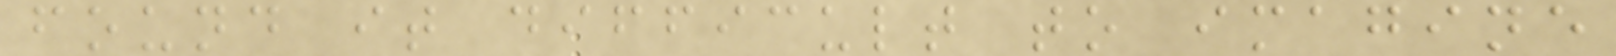found it difficult to imagine
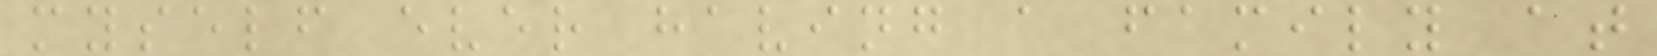myself ever having a family at
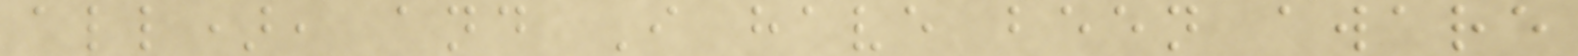all), and I have been aware
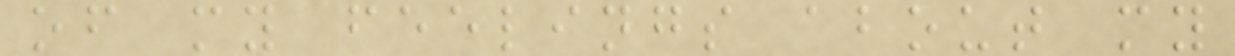of my feelings about my
